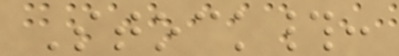Stock#:
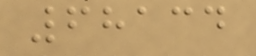68134
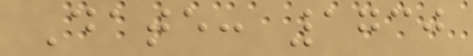Date: 1730
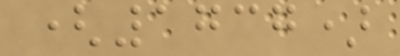(1737)
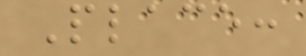Place:
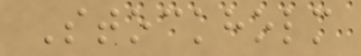Stockholm
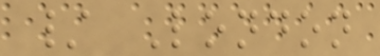/ London
